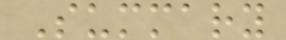Summary
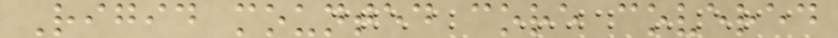Rigid mounted core covered
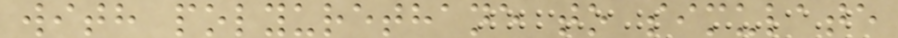with polyurethane to simulate
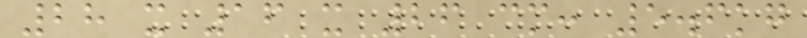28 x 16 x 26 cm: 5.6kg
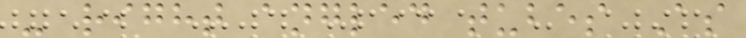- right angled tubes As
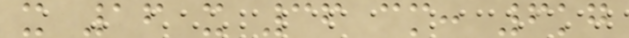x 16 x 36 cm: 6kg
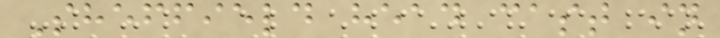Sheffield head cast in
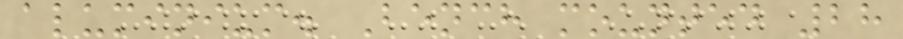aluminium. Bench mounted 28
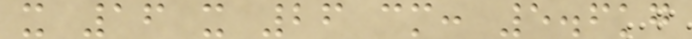x 16 x 26 cm: 5.6kg
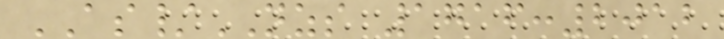AS/NZS 1716:2012
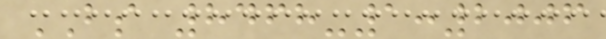BS 8468-1:2006
